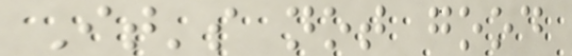It's not good
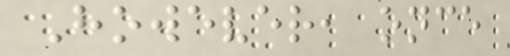However, once
